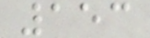153
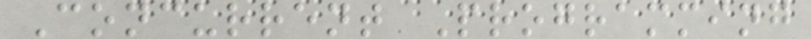Concurrent Programming
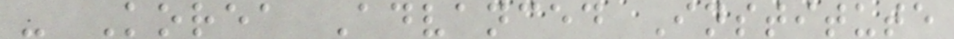- Korea Advanced Institute
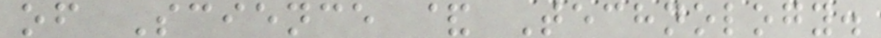of Science & Technology.
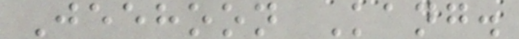Jeehoon Kang.
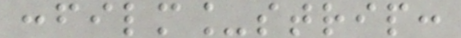:film_strip:
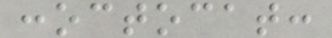:octocat:
